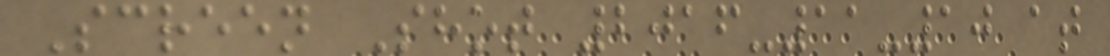Screen Shot 2016-11-10 at
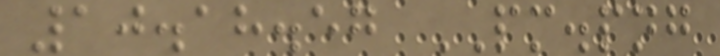10.18.57 PM.png
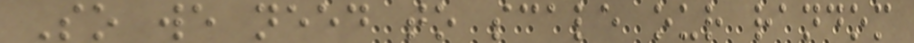So we need to scale our random
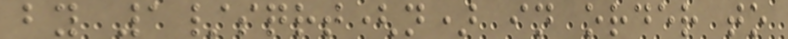by 1/sqrt(n) in order to
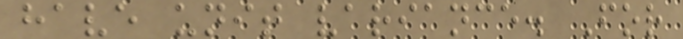have unit variance. For
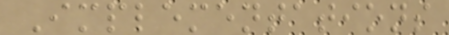Implementations
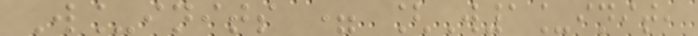W_inits = [W1_init,
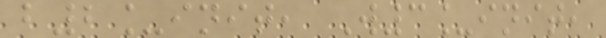b2_init, W3_init,
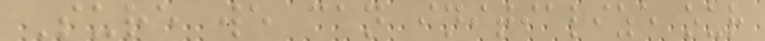Sure we can initialize our
